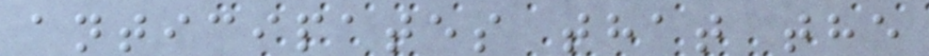anticipates that the
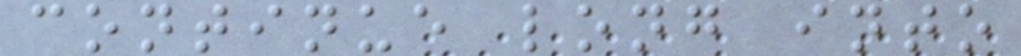continue long into
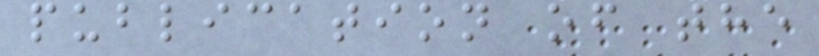publication of the
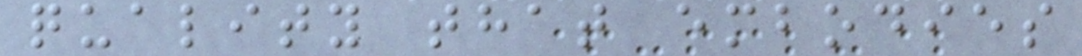quality that embodies
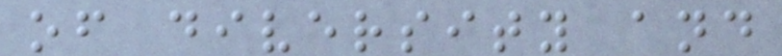of diversity and
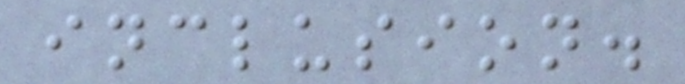inclusion.
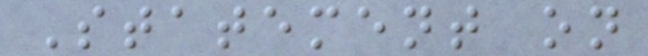Statement on
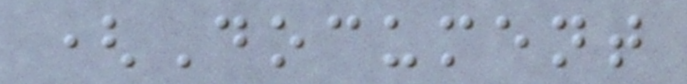(Document
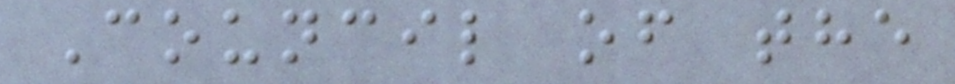Council of the
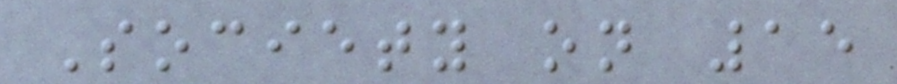Society on 15
